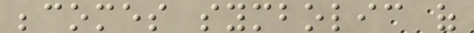becomes symbolic of
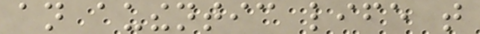an authentic life that
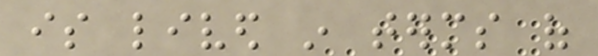is lived in terms of
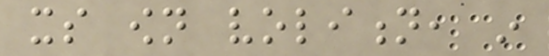its own volition, in
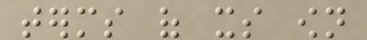terms of its own
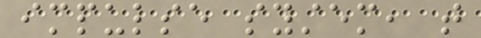impulse system, that
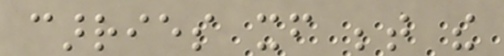carries itself between the
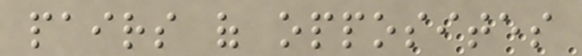pairs of opposites
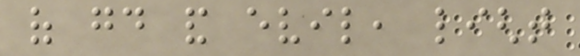of good and evil, light
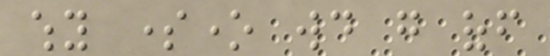why someone would go off
